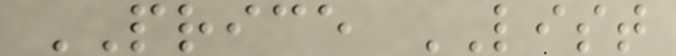PRICE LIST
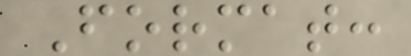Format:
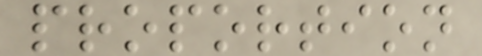proportion
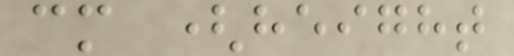cm (height
